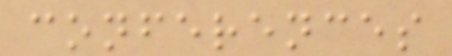conferences
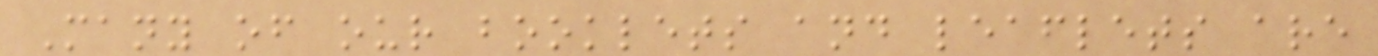Many of our booklets and leaflets are
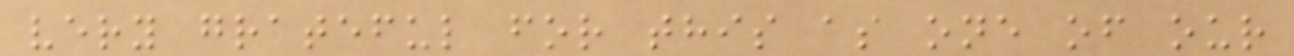very grateful for this as one of our
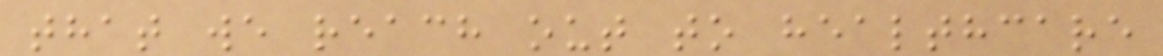that we reach out to healthcare
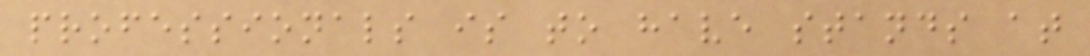professionals is to have stands at
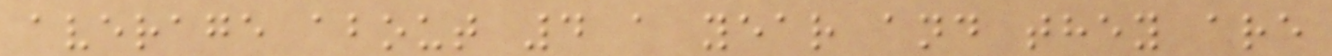average about 4 a year and they are
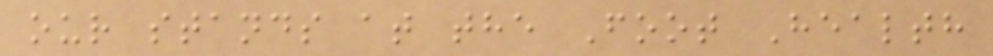our stands at the Foot Health
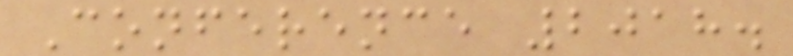Conference 2018.
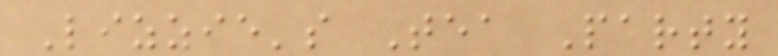Lizzie's Tea Party
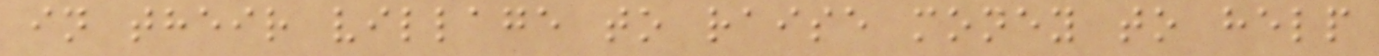in their village to raise money to help
